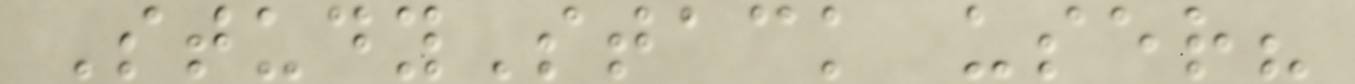StudyStack user?
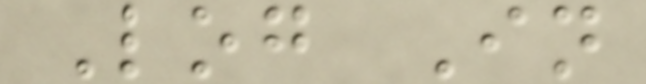Log In
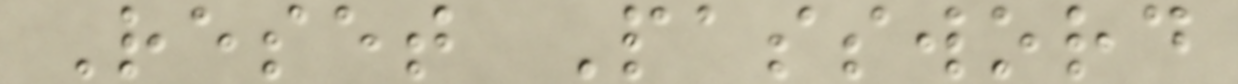Reset Password
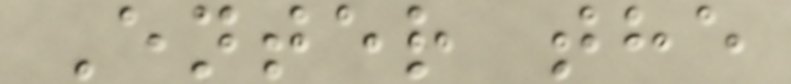Enter the
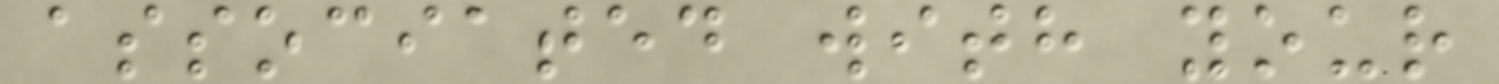associated with your
